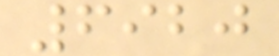6920
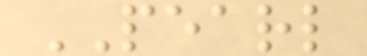PEARL
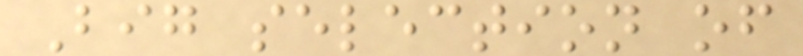Big selection of
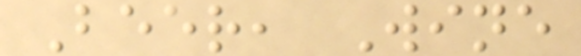Beer, Wine
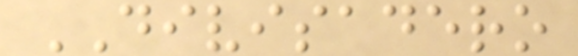DIVISADERO
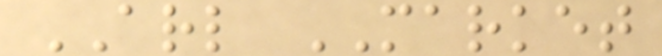ARL MARKET
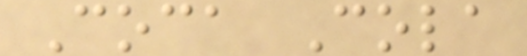Coca Cola
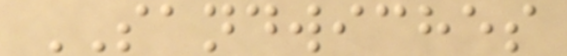SANDWICHES
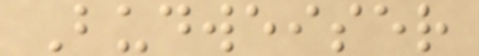Budweiser
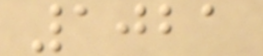1021
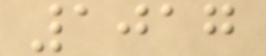1017
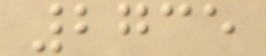2735
